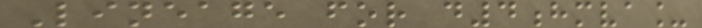Lineage for d4hmva_
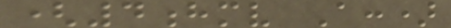(4hmv A:)
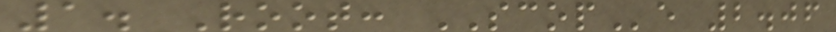1. Root: SCOPe 2.06
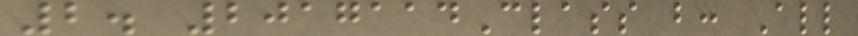2. 2017114Class b: All
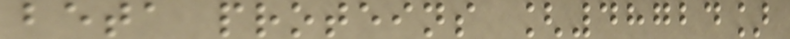beta proteins [48724]
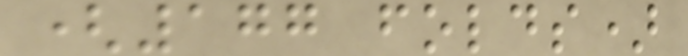(177 folds)
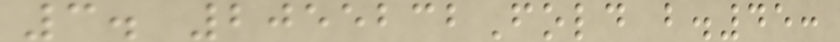3. 2055232Fold b.45:
